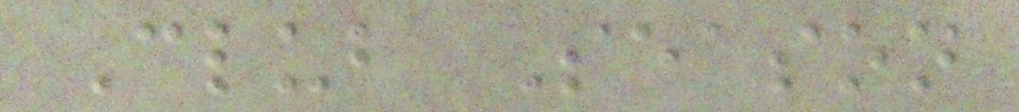Club Season
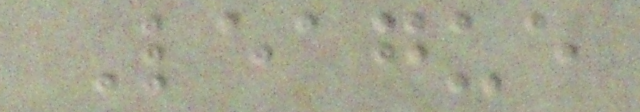League
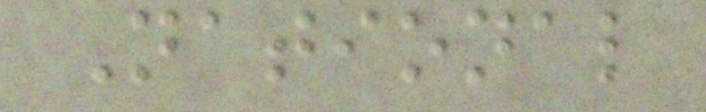National
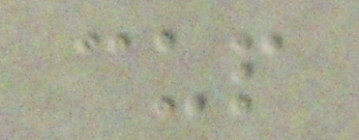cup
